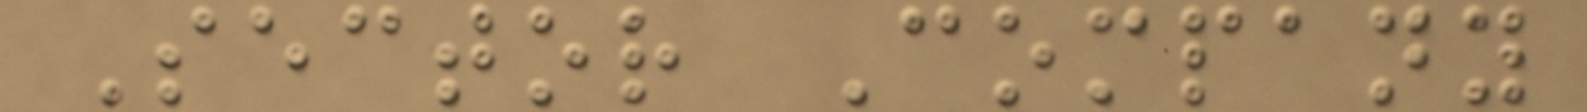Sector Company
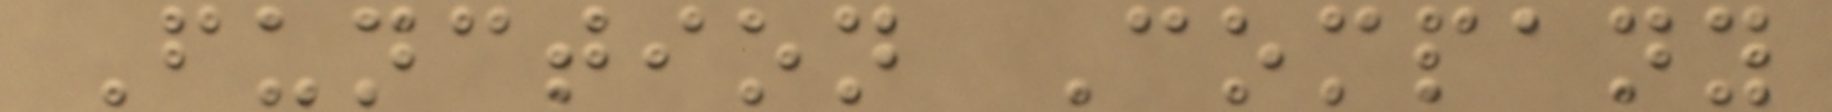Function Company
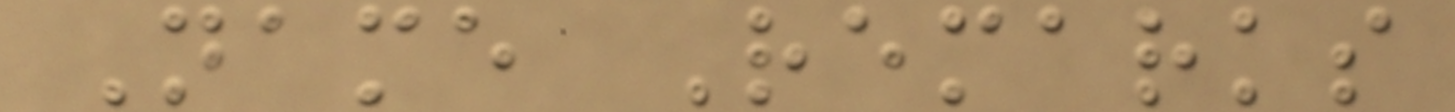Name Remarks
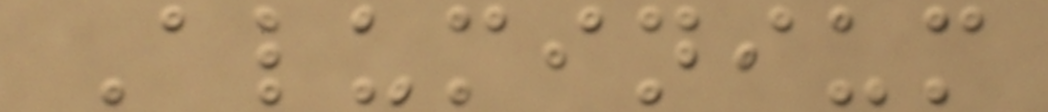Aluminium
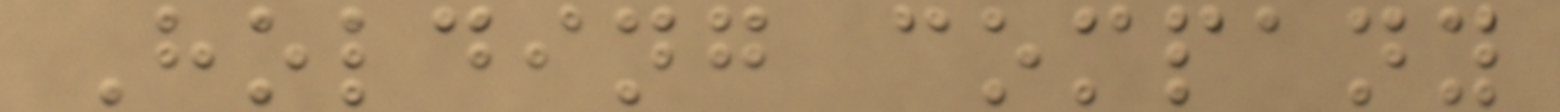Holding company
